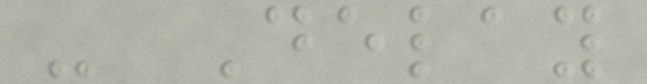- Delay
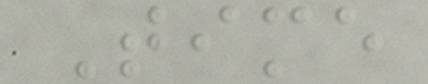Time
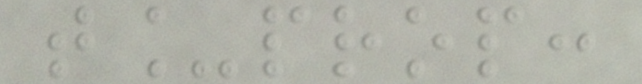t_prop:
